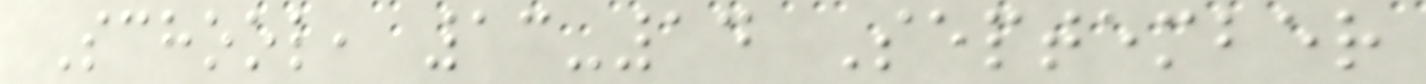School, 13-14 September
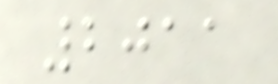2011
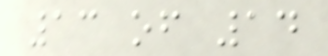13 of 14
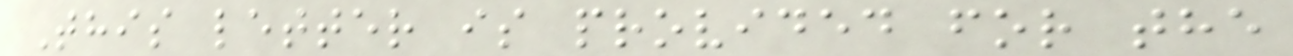This letter is provided for the
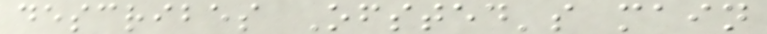describes Ofsted's main
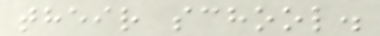their school.
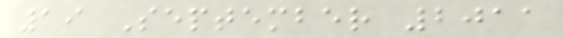19 September 2011
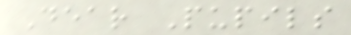Dear Pupils
